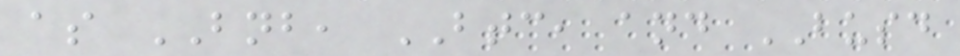as BNB, BTC, and BUSD
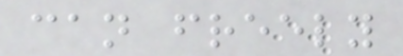can freely
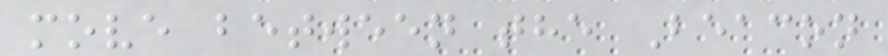move between the Beacon
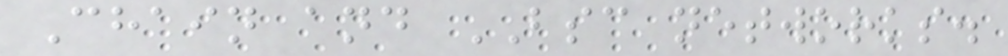Chain and BSC networks.
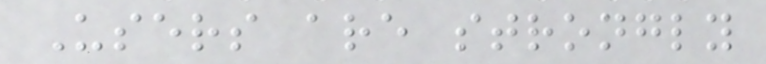Users are strongly
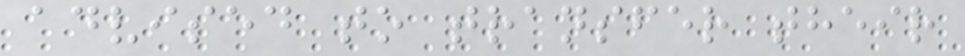advised to transfer their
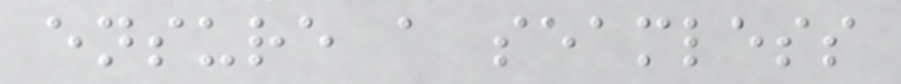ensure a seamless
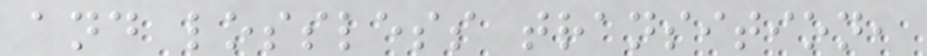and lossless transition,
